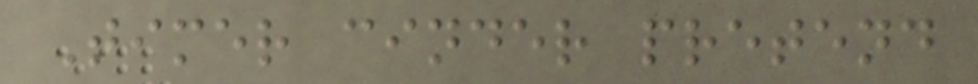Timer cinder pretend
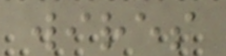wires
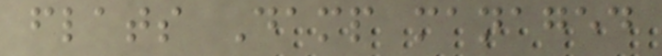flats Damp managed
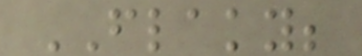FLAKY;
